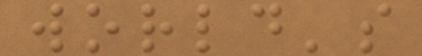world's
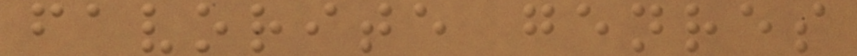favorite genres
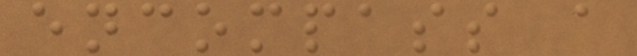encompass a
